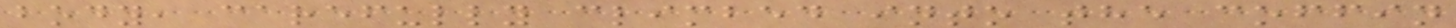body, carefully climbed into the coffin
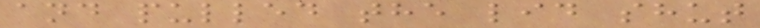and pulled the lid shut
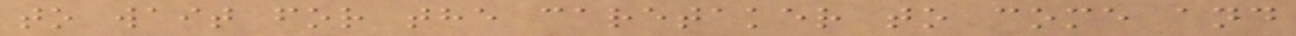to wait for the caretaker to come and
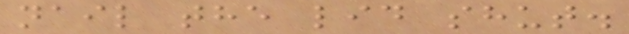nail the lid shut.
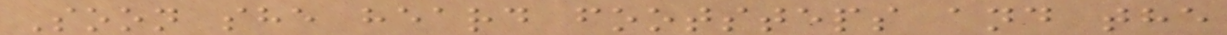Soon she heard footsteps and the
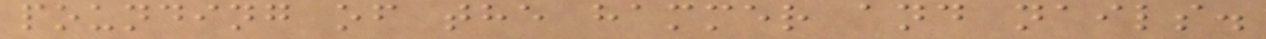pounding of the hammer and nails.
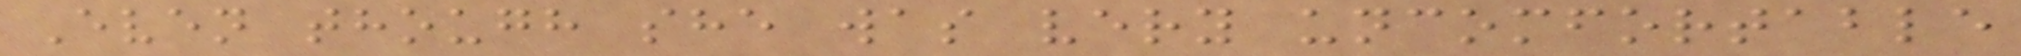Even though she was very uncomfortable
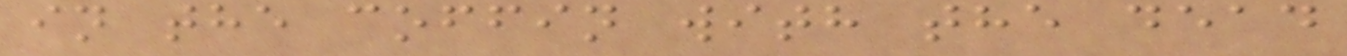in the coffin with the dead
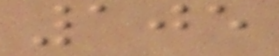105
